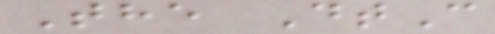The DtC
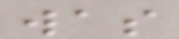was
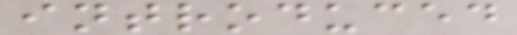introduced
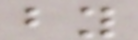by
